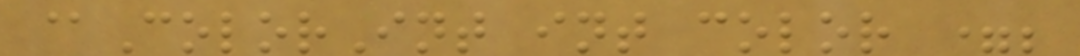@ColorInt int color =;
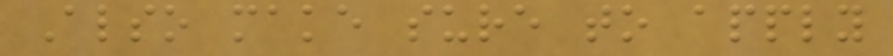Also make sure to apply
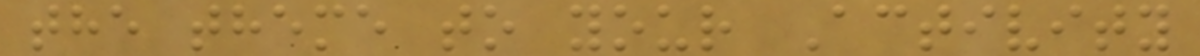the theme to your Activity
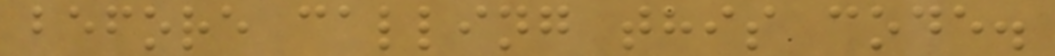before calling this code.
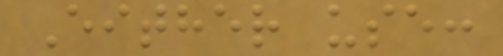Either use:
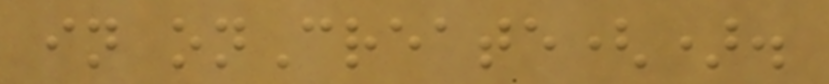in onCreate().
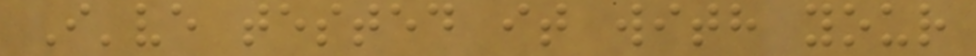I've tested it with your
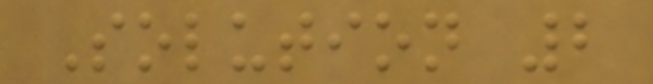Solution 2
